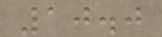10.0
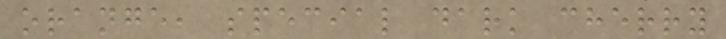orange, special dark cherry
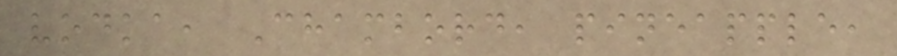vodka, Chambord, pineapple,
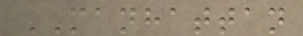MANHATTAN
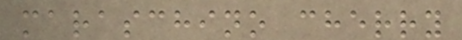maraschino cherry
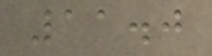11.0
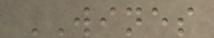WINES
